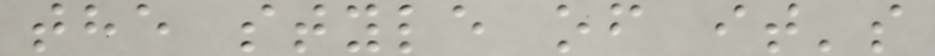the style of it's
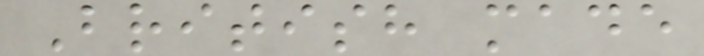British made
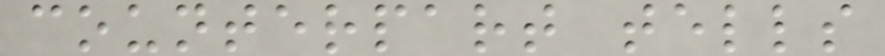counterpart tells
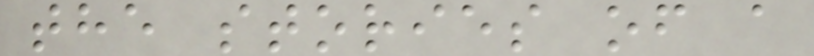the stories of a
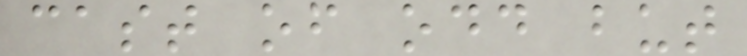cast of odd but
